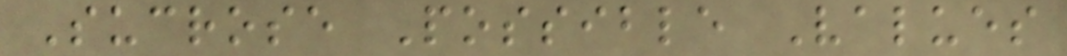Sucrose Possible Values
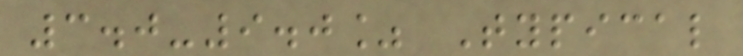3.0-9.0% Typical
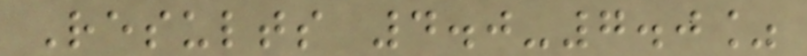Results 4.0-7.0%
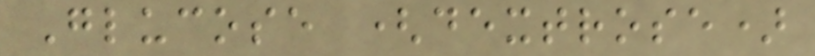Glucose (dextrose)
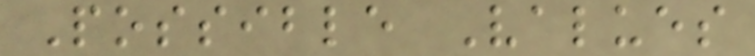Possible Values
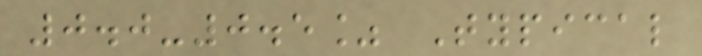0.0-0.5% Typical
